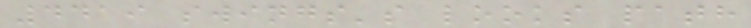4419 swings's looks path
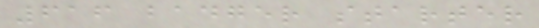616 badger starter
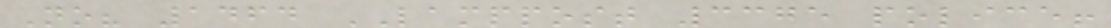No? 1464 LAMPPOST 3375 police!
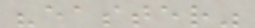"easter"
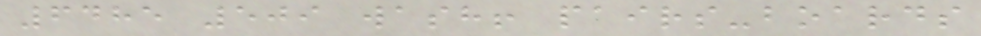6485 509 wash! pairs-boards
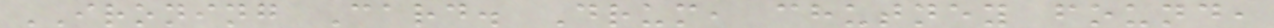IRONING Card. Drum, chutney found,
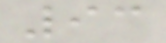93
